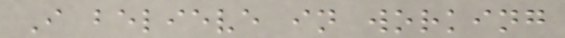I believe in working
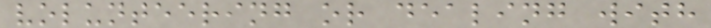volunteering or dealing with
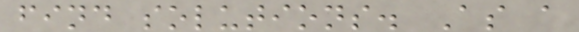find solutions. As a
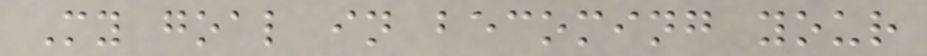My goal in becoming your
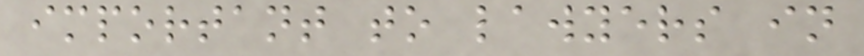important to lawyers in
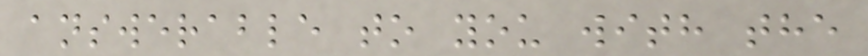answerable to you with the
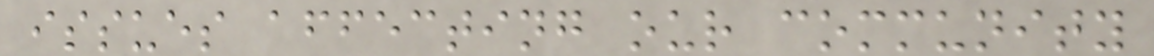issues affecting our community
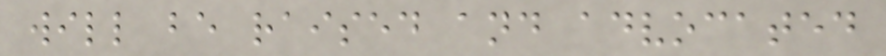will be raised and advocated
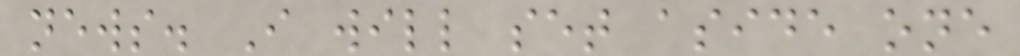news. I will set aside one
